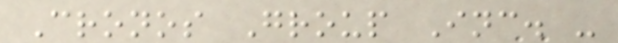Cronos Group Inc. -
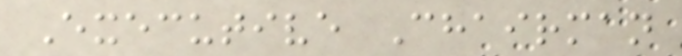Executive Chairman
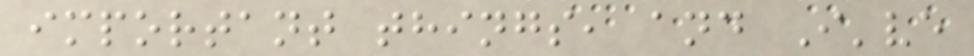important things, and I've
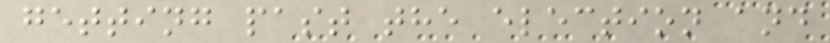getting past the election and
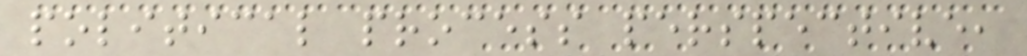political process perspective,
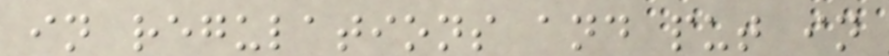in regulations and put in
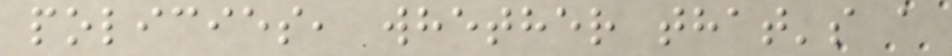policies, whether that's a
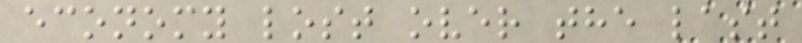economy lost over the last
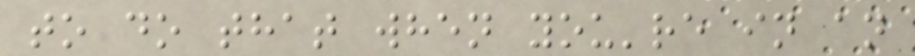to do that when you're in an
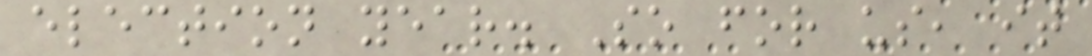election year. So for us, it
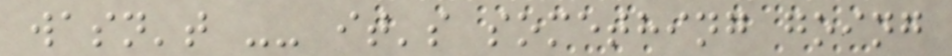wasn't -- it's something going
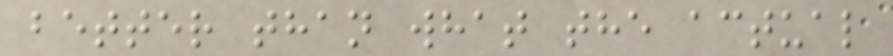better than what the actual
